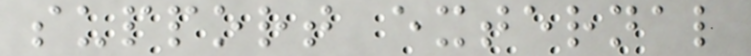support external
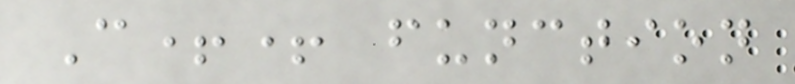C++ function
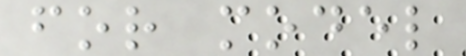for model
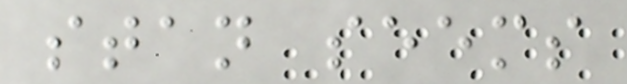stan seems
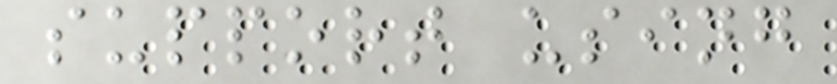support using
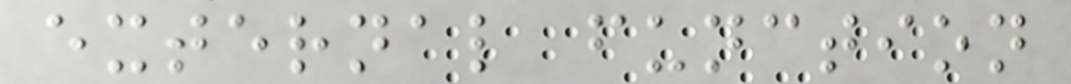external function
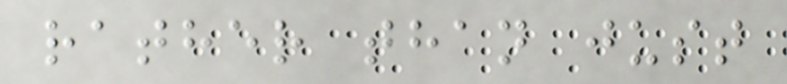rather than just
